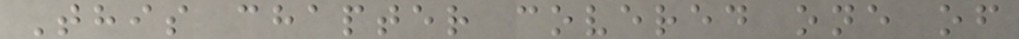This chapter covered one of
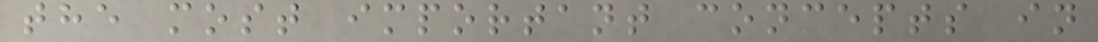the most important concepts in
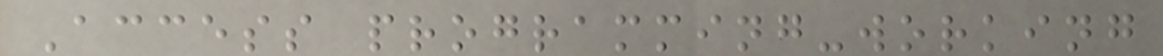Access programming-working
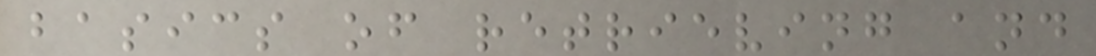basics of retrieving and
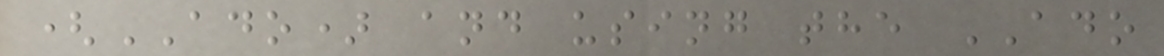(ADO) and using the ADO
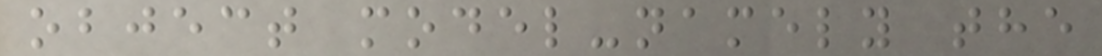object model-namely the
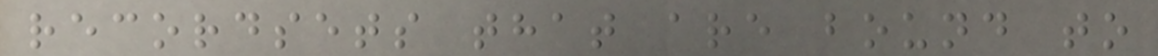recordsets that are bound to
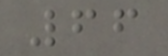66
